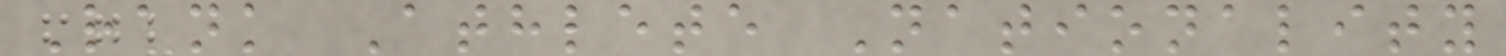Rank Athlete Nationality
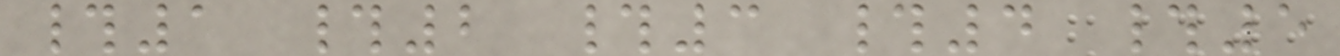#1 #2 #3 #4 #5
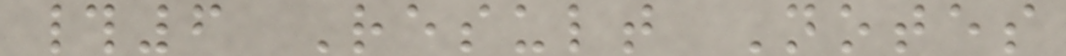#6 Result Notes
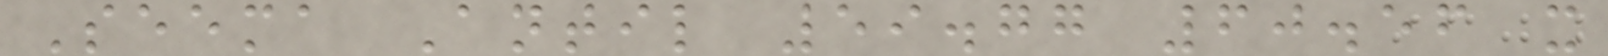Seema Antil 59.77 60.56 x
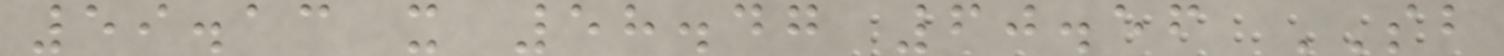59.13 x 58.47 60.56 SB
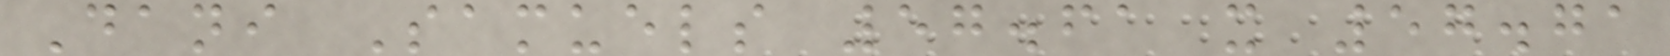Dani Samuels 57.61 x 57.71
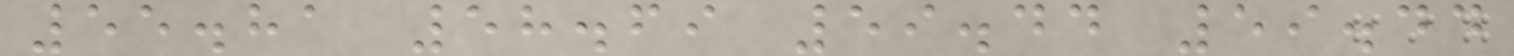55.81 58.69 59.44 59.44
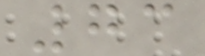73
